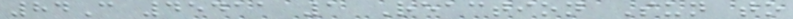84C 45411 1 Reaction Sun to
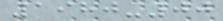1980-00
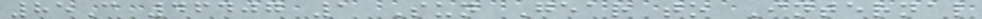85C 46407 1 Sun Gear to Internal
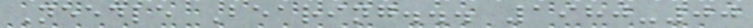Needle Bearing... 1980-00
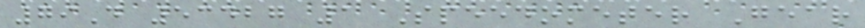79D 53427 1 Speedometer Gear
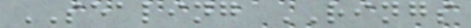SEALING RINGS
